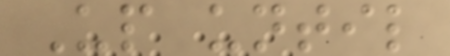Up until
